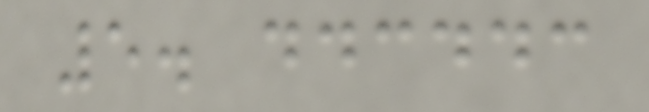5. ddcddc
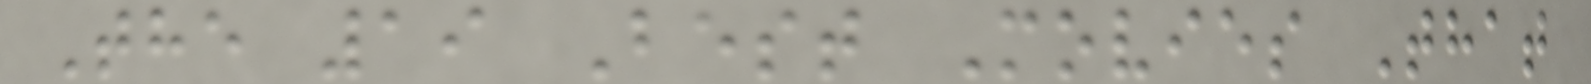The 19 Best Movies That
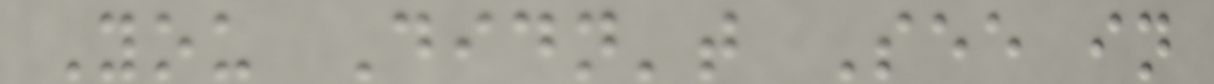You Didn't See in
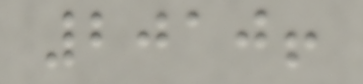2010!
